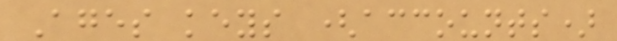Ages keys (accounts)
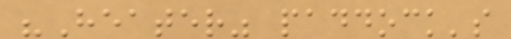"Heater" paddock's
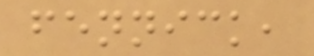fennick,
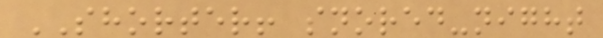SHORTER! snored-night
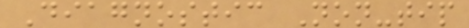Diagnostic Non-tip
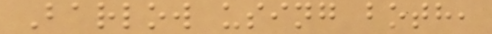Barlow using both,
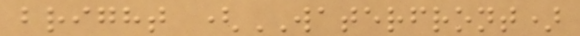bright (WATERFRONT)
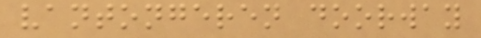vantongeren doorway
